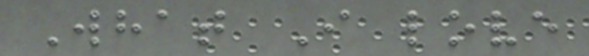What I love
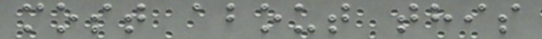most about this
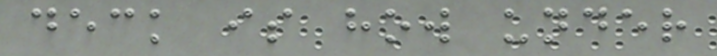deck is how under
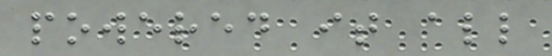powered it all
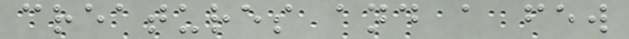creatures and a few
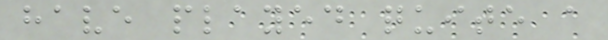have played quite a
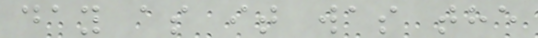day as it was the
